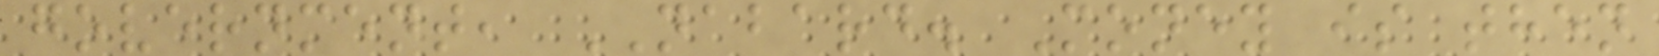government, NABARD. Money is then
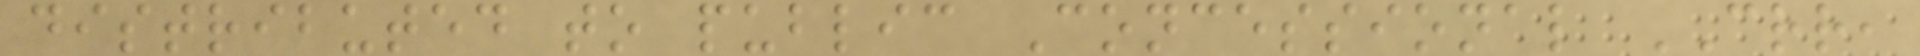distributed to public Concessional CRR,
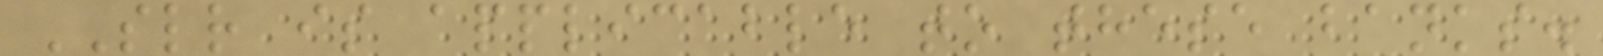SLR is applicable to these banks.
